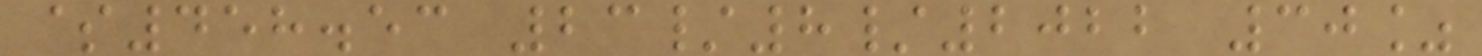$458.53 23/8/2022 30%
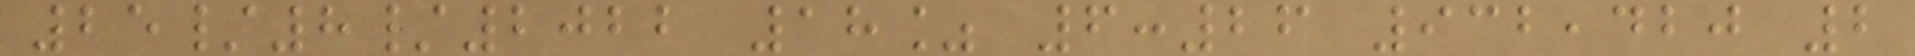25/8/2022 18% 6:26 932,420 2
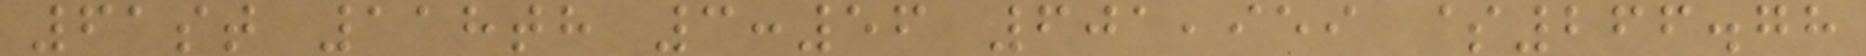61st 118th 3:56 601,959 $266.78
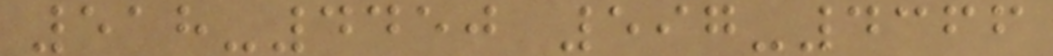518-4450 597-4366
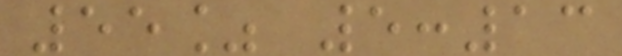55% 5:13
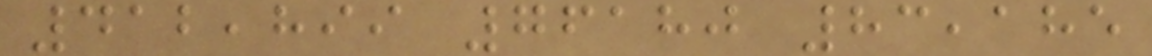412,899 76180 83,185
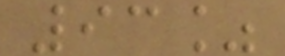93%
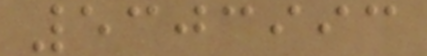5303993
